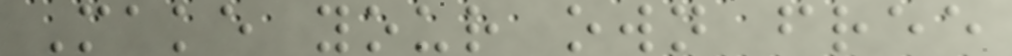Make your own free
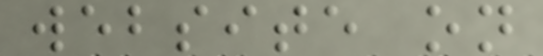website on
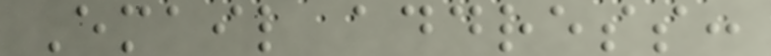Email address:
